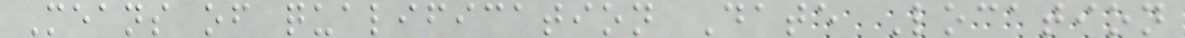Means of qualification Date Location
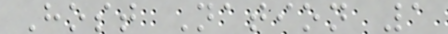Host Nation 1
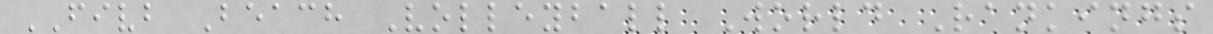FIVB Beach Volleyball World Rankings
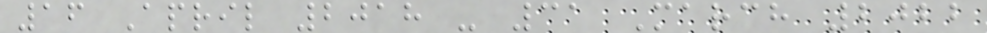16 April 2018 - 31 March 2022
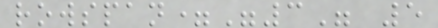rowspan="3" 5
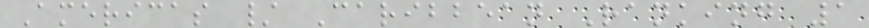Americas / Caribbean Ranking 1
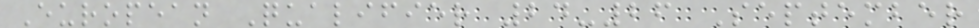European Qualifier 24-26 September
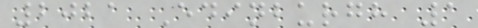2021 Edinburgh 1
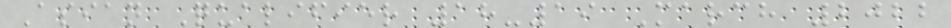Asian Qualifier 18-19 March 2022
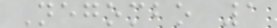Negombo 1
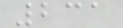231
